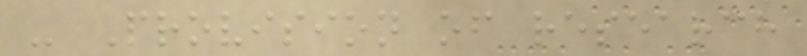- Provision of research
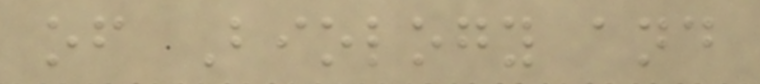of Biology and
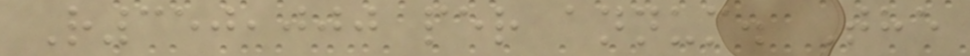R350,000 per annum. The
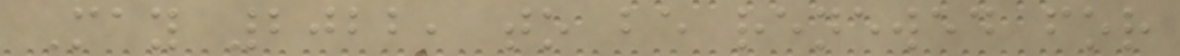May 2022, to be renewed for
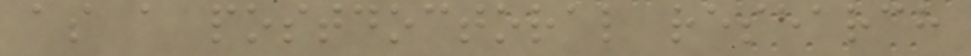as a postdoctoral research
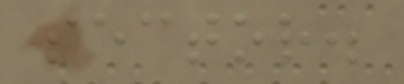sector.
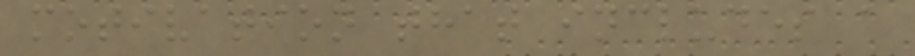motivation that includes a
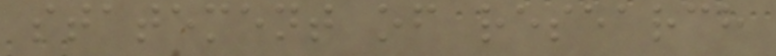statement of research
